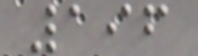196
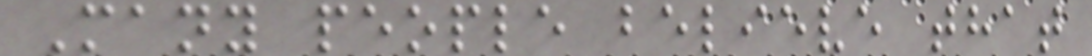Many people believe that
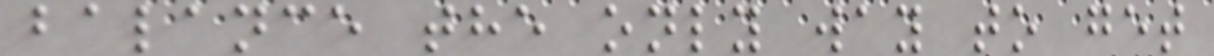balance the only way to get
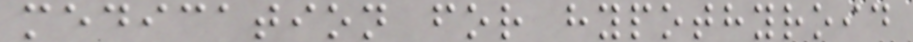medication for hypothyroid
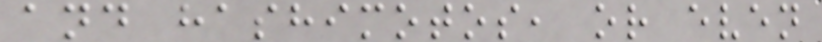and hashimotos, or even
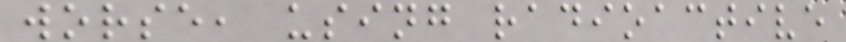worse, using radioactive
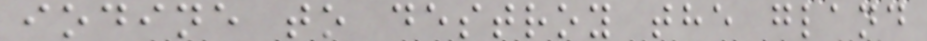iodine to destroy the gland
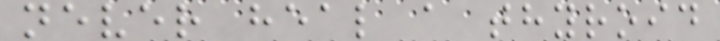never heal a thyroid
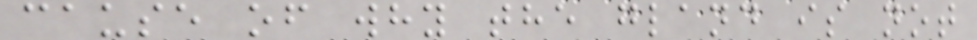cause of why the gland is not
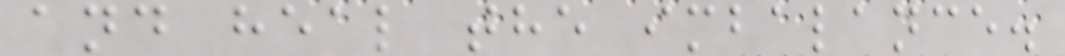and heal the imbalance.
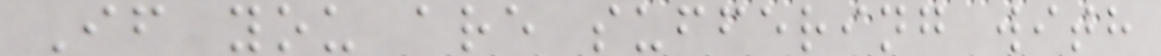If you are suffering with
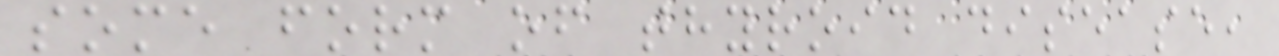some form of thyroid disease,
